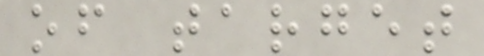of target
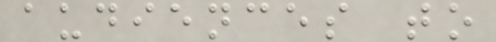audiences to
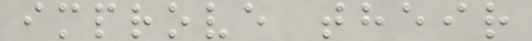improve their
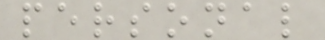personal
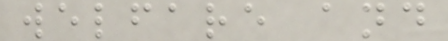welfare and
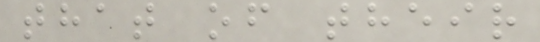that of their
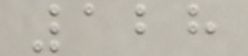128
